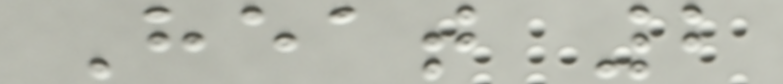Heat 2
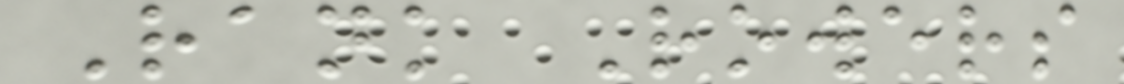Rank Rowers
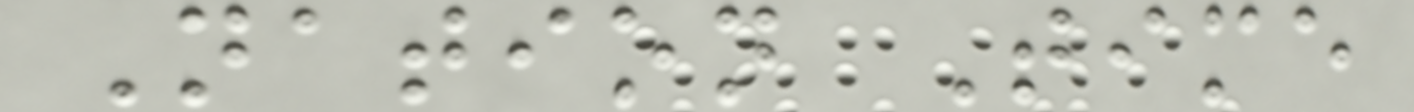Nation Time
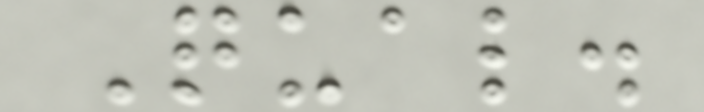Qual.
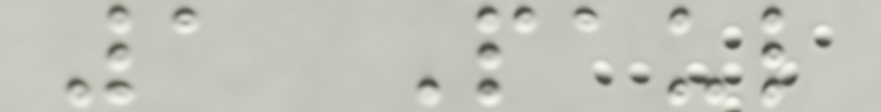1 Paul
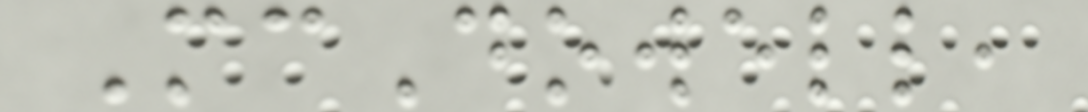McDowell,
